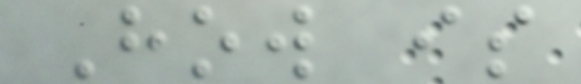How is
